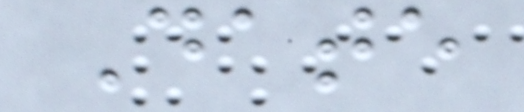Date
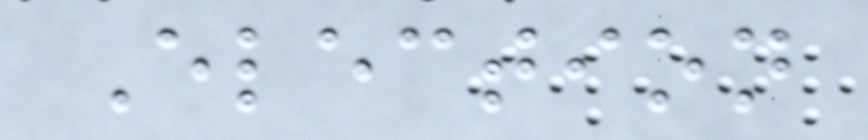Election
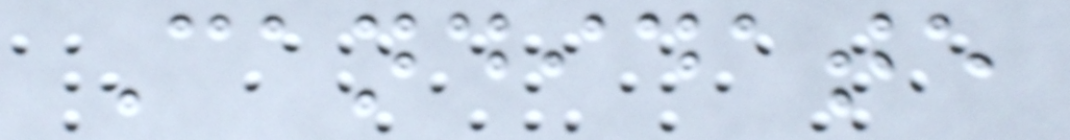Candidate
